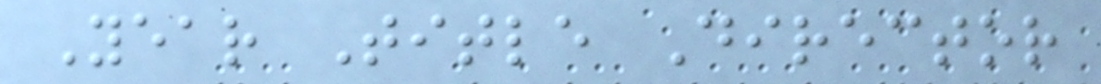Year Title Director
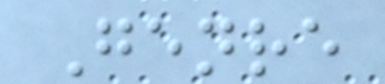Genre
